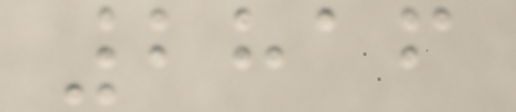2816
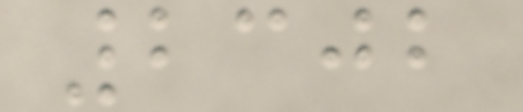2302
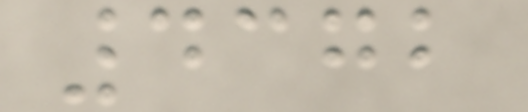4372
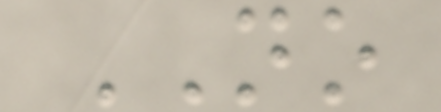NO
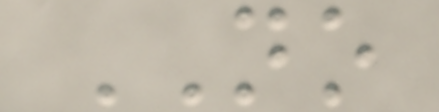NO
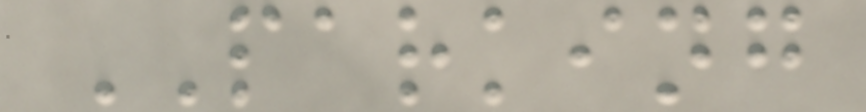PARKING
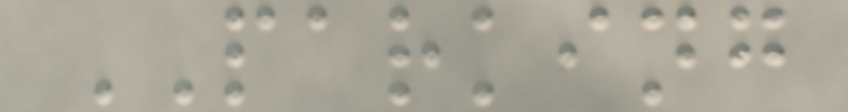PARKING
